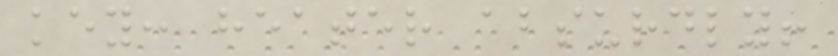key: heater absurdly!
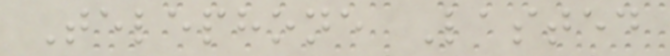Telephone Lasted
